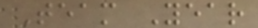Team Year
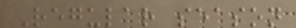Regular season
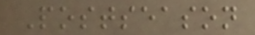Postseason
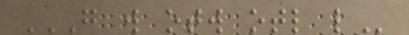G W OTW OTL L
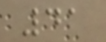41
